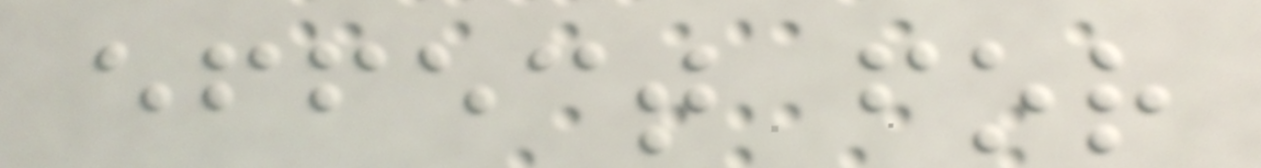effect for
